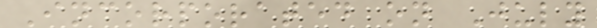Incorporated on July
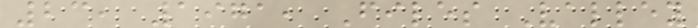23, 1971, Files Valley
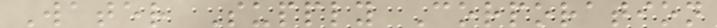Water Supply Corporation
